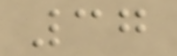37
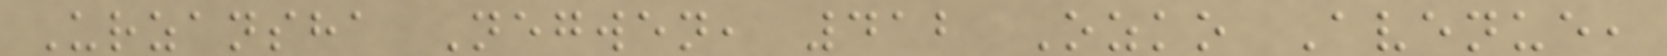Urzansha Negwen, 412 Ozko Avenue,
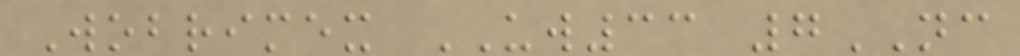Wobrimex UW33 7NC
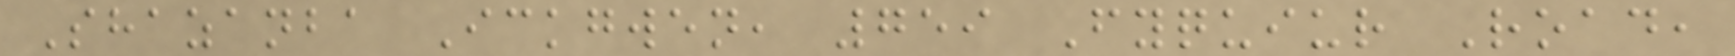Shazanba Ickgwen, 759 Fyquiur Road,
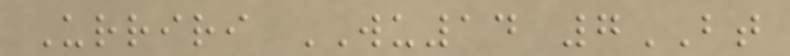Urriri WU14 7BT
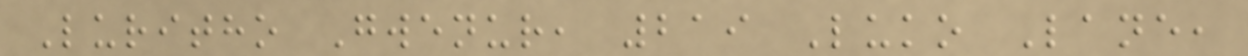Luritho Gwenur, 219 Luko Lane,
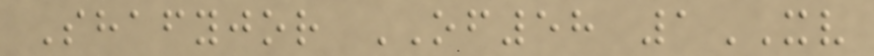Shafyjor OF58 1XV
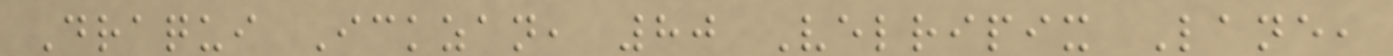Draqui Ickzan, 80 Velripix Lane,
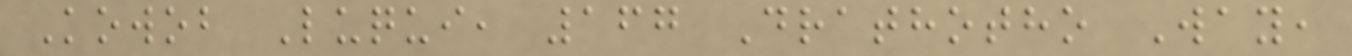Kowob Luqui, 167 Drathotho Way,
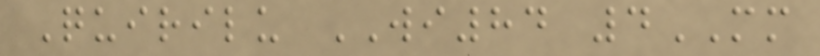Quirilu WI84 4MM
